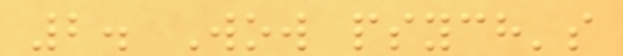2. Wow psych's
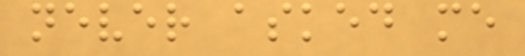never asked me
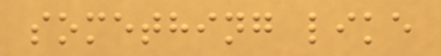something like
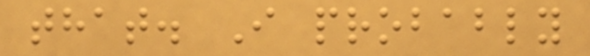that. I probably
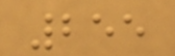255
